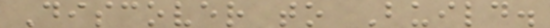Discover to Build.
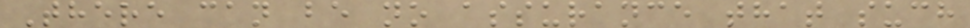There can be no assurance that such
